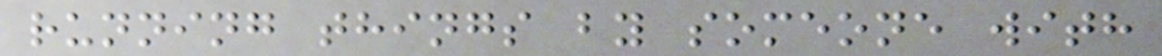running things by someone with
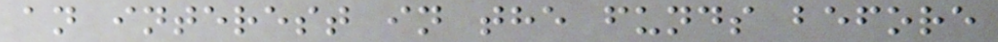an interest in the funds before
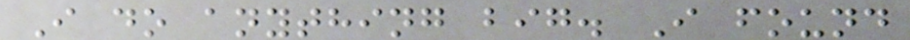I do anything big. I found
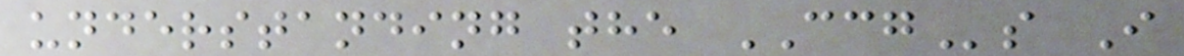understanding the CCGs I
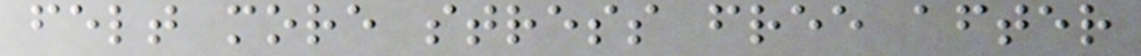felt more stress free after
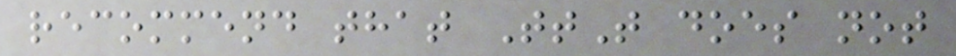recommend that TtT does not
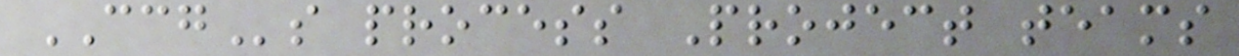CCGs process Project teams
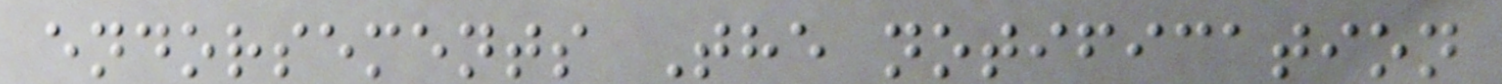endorsements The notification
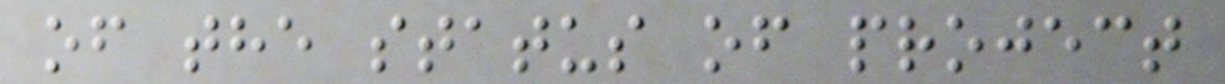of the status of project
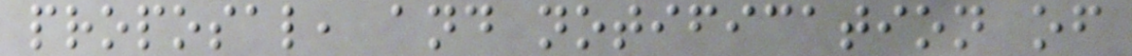proposal, and notification of
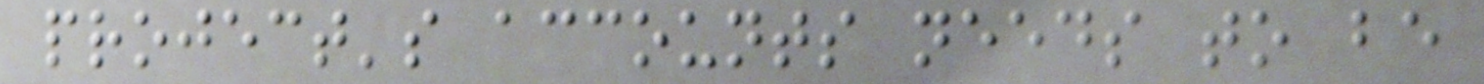project's accounts needs to be
